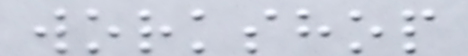workshop
